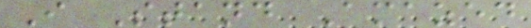I Stand Amazed
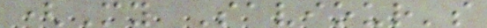(My Saviour's
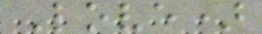Love)
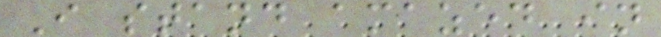I stand amazed in
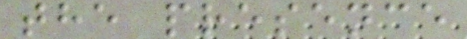the presence
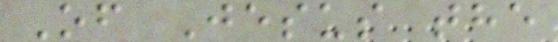Of Jesus the
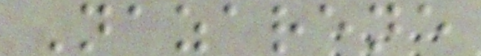Nazarene
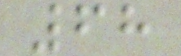68
